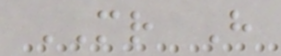MR H
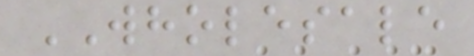WHOLESALE
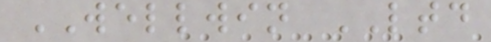WELLWIN LTD
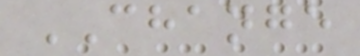CHANGE
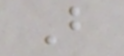B
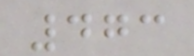473
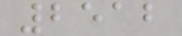2512
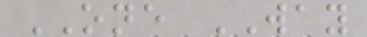ONE WAY
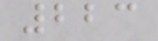223
